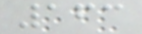163
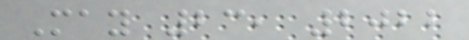May 23, 2022
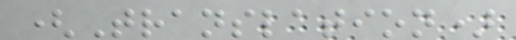(Translation)
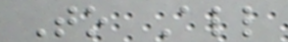To All
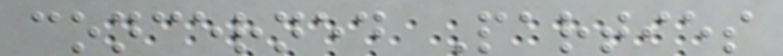concerned Parties
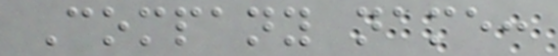Company name:
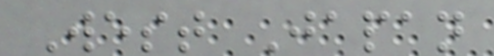West Japan
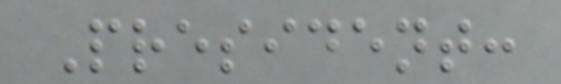President:
